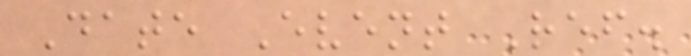Date Event Ref.
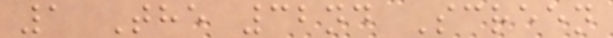1 The 32nd Screen
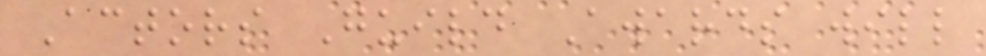Actors Guild Awards will
